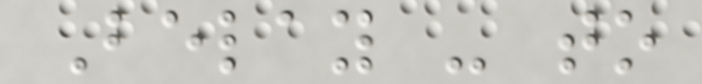Belay - to
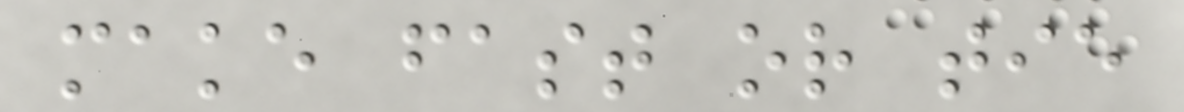make fast or tie
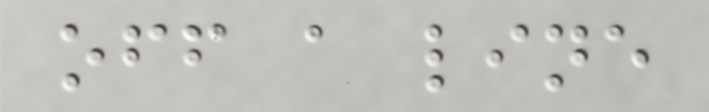off a line
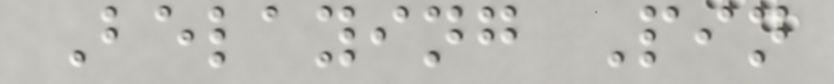Belaying Pin
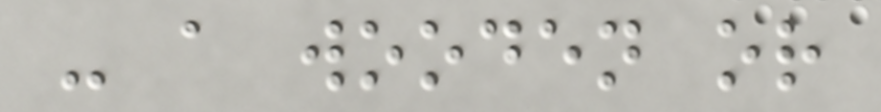- a wooden or
